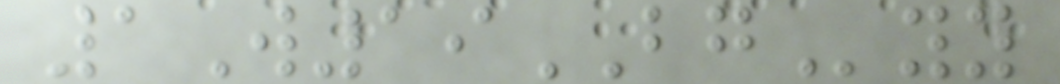1W19BGyy
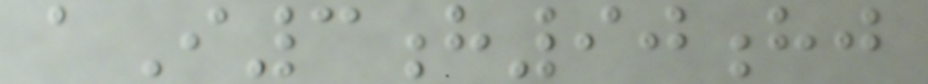aI3h90hj
